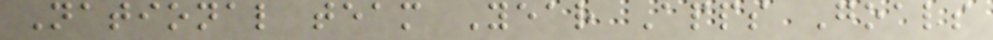National team Year Apps Goals
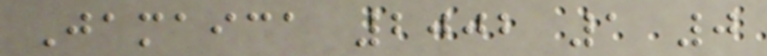Jamaica 2002 1 0
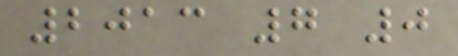2013 7 0
